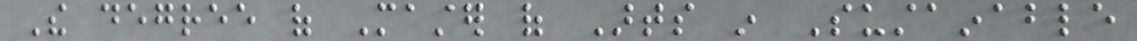The degree of Master of Arts in Sustainable
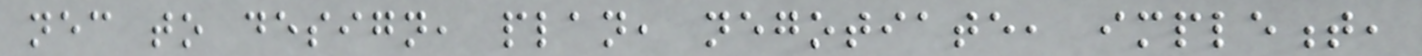necessary to design, plan, negotiate, implement,
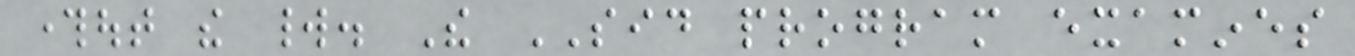throughout the world. The SID program examines
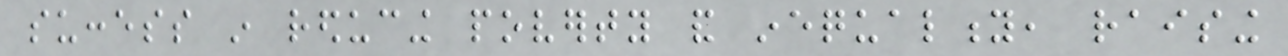success in reducing poverty and inequality, raising
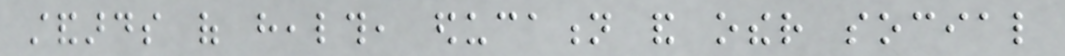standards of health, education and other social
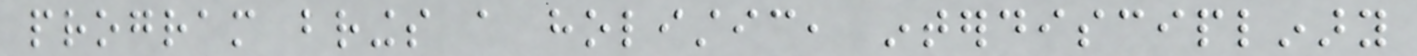program brings a holistic, interdisciplinary
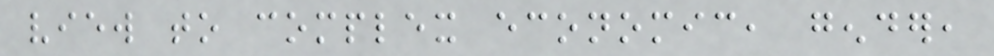view to complex economic, gender,
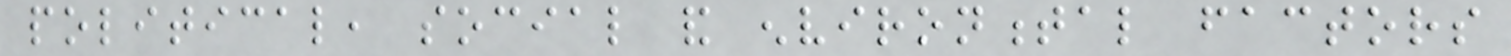political, social and environmental factors
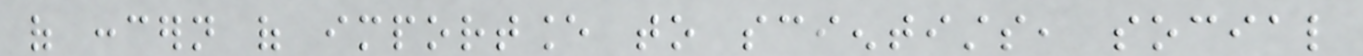of concern of importance to scientists, social
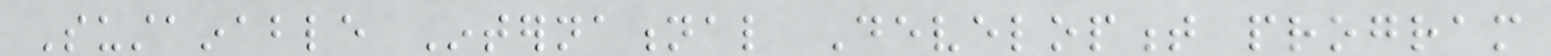Sustainable International Development program
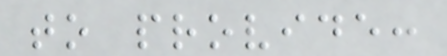to provide:
